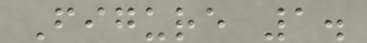Figure 1.
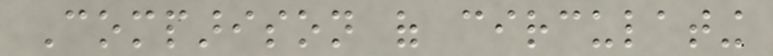Comparison of circulating
